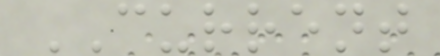CURRENT
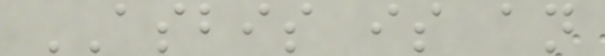ASBIS is an
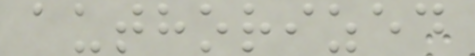authorized
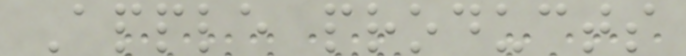Apple products
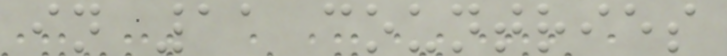in 11 countries
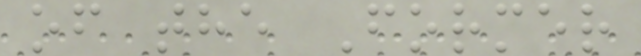of the Former
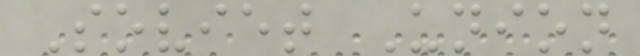Soviet Union
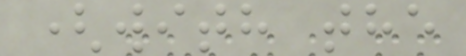(with the
